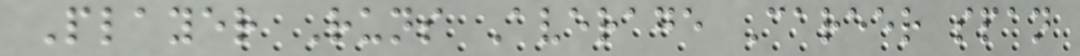Player Runs Average Career span
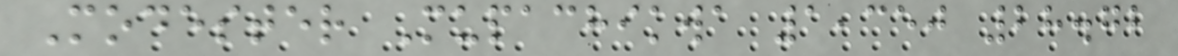Modester Mupachikwa 1,350 28.72
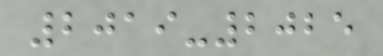2019-2025
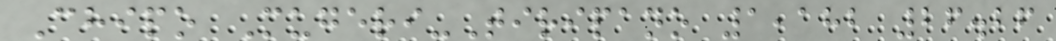Chipo Mugeri-Tiripano 1,182 26.26
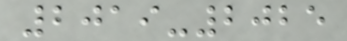2019-2025
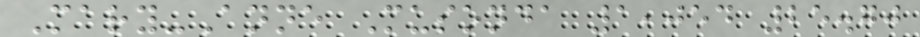Mary-Anne Musonda 1,054 25.70
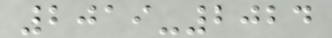2019-2024
